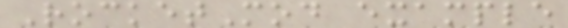RocketMod example
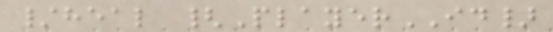/heal {PlayerID}
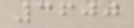3600
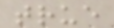true
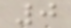0
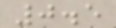0.5
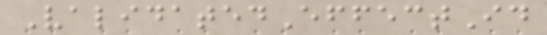ValidatedEffectId
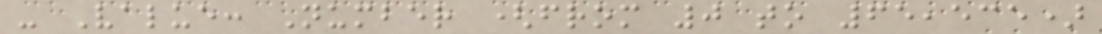- Value: Number (from 0 to 65,535)
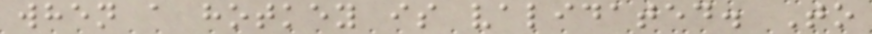when a hotkey is validated. To
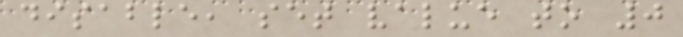disable, set value to 0
